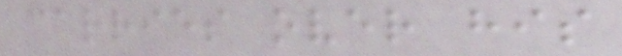carries over his
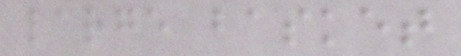large basket
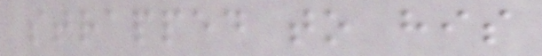strapped to his
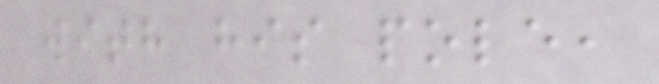with his pole,
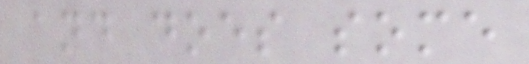and does some
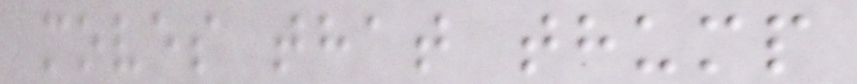moves that thump
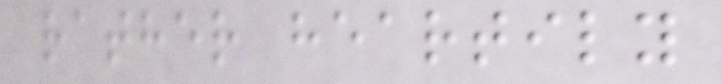rather heartily
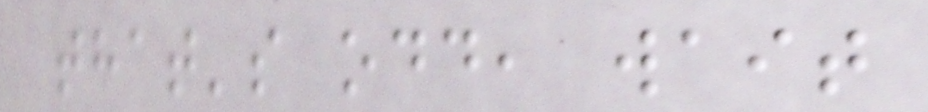that's odd, wait
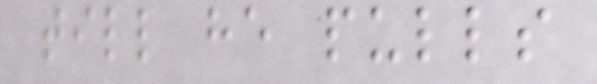till he pulls
